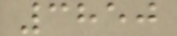3850
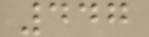447
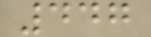447
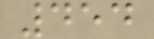454
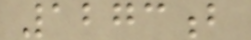1273b
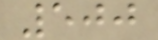500
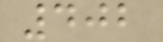402
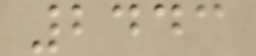2443
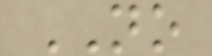NO
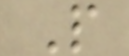P
